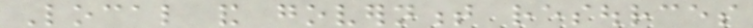Local and government resources
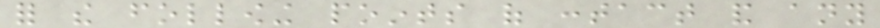for the following points of contact and any
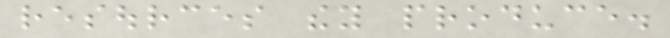resources they produce.
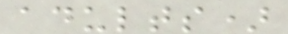adults)
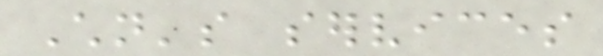Children's services
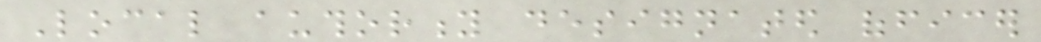Local authority designated officer
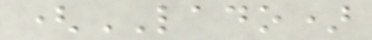(LADO)
